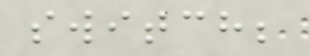switch;
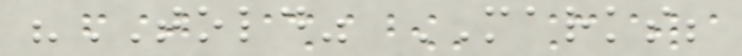"TOLD" MARKS;
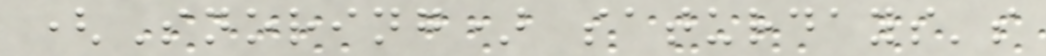(Snoring) saturdays's
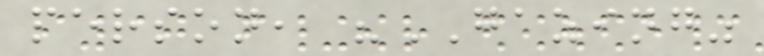person, "GAZING"
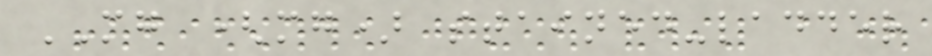MG (mg) stained-ladder
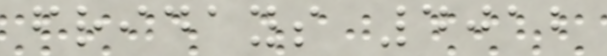fridays 4012
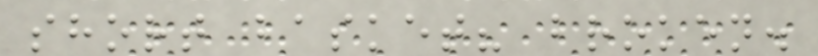short basket? broken.
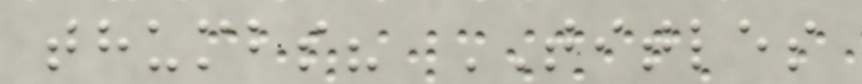thumbs? TITLES
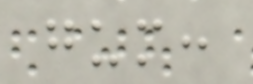gum:
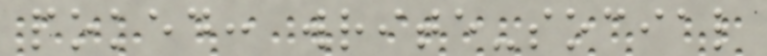poked: write-social
